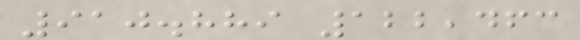910.889 122,463
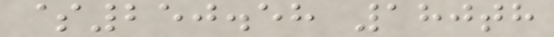$250.58 180th
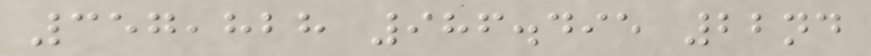357,828 986.495 22nd
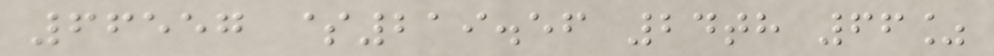66557 $219.56 24th 66%
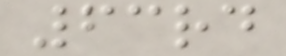63rd
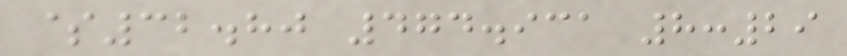$32.80 474.931 8:29
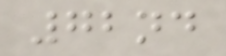72nd
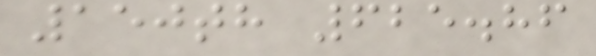150th 625.86
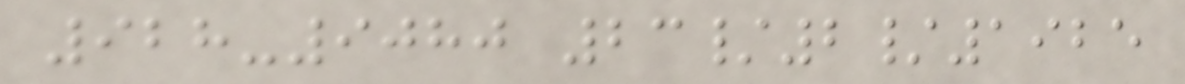928-9080 23/2/1925
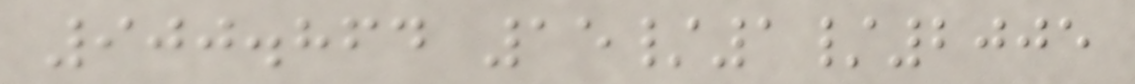900.864 15/1/2005
